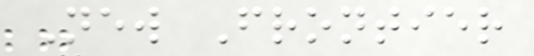New Frontier
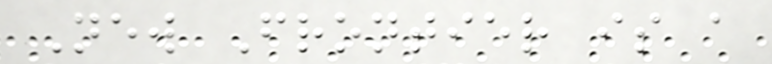New Frontier is a
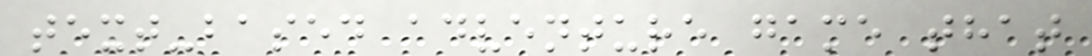text-based adventure game that
